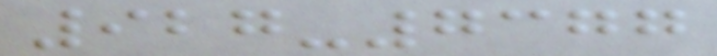927-7377
